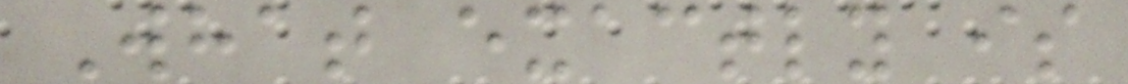What exactly is
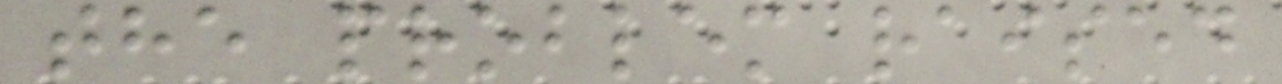the problem raised
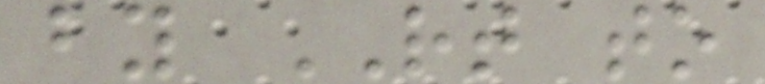by RT to
